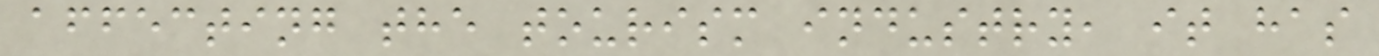affecting the tourism industry, it has
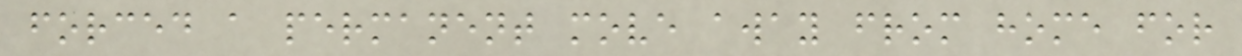forced a permanent move away from home for
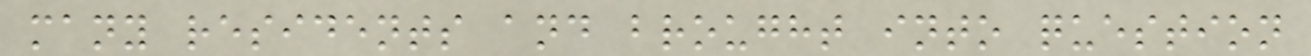many residents and brought into question
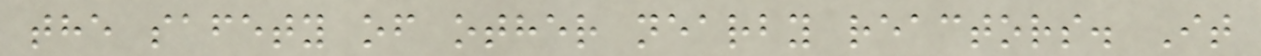the safety of other nearby reactors. It
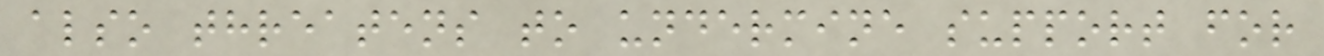also threatens to undermine support for
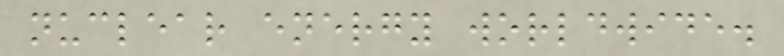nuclear energy worldwide.
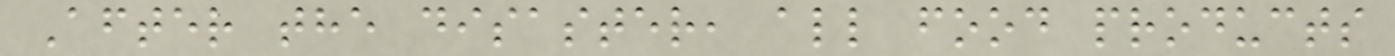After the disaster, all food products
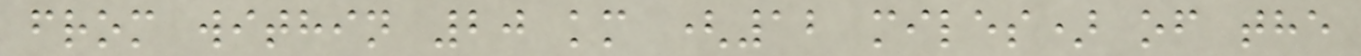from within 20 km (12 miles) of the
